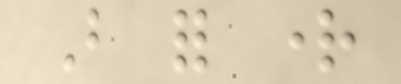But for right
